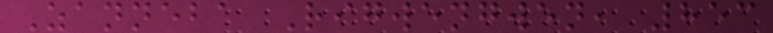Zanneba Rigwengwen, 853
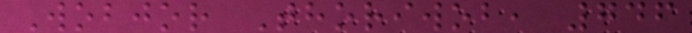Wobjor Thoriwob, 746
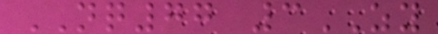NQ77 3ZY
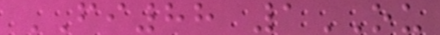FI88 1OU
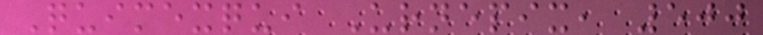Quimexqui Urnepix, 500
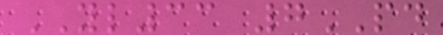YL33 7PD
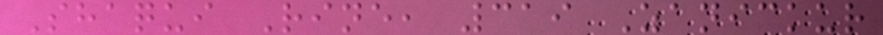Shaqui Rine, 319 Zanickur
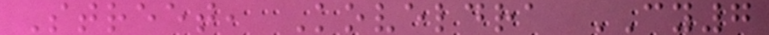Street, Koveldra CY7
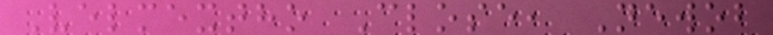Velmextho Close, Newob
